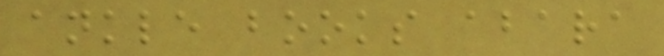ankle books abara
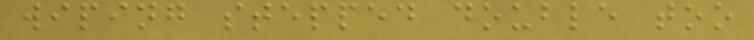wiping stepped double too
